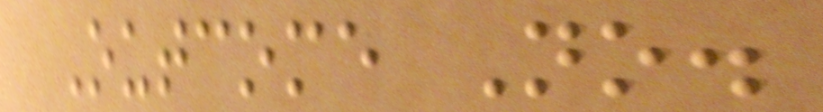Outcome No.
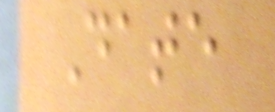Date
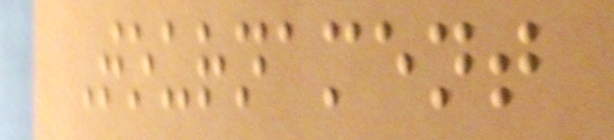Tournament
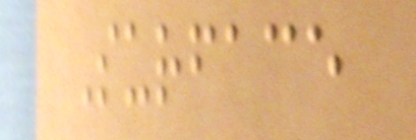Surface
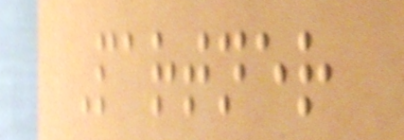Partner
